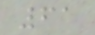61
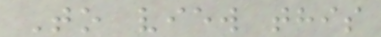To view this
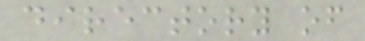directory of
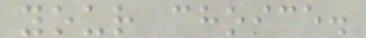your choice.
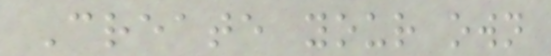Create your own
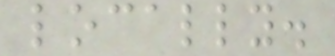locally.
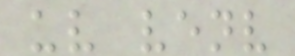uv venv
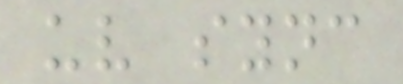uv sync
